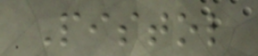Pistol
